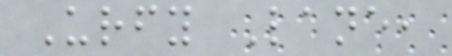Urfy Lane,
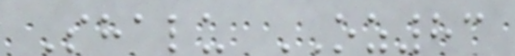Shalu OZ83
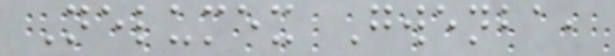Nelumex Gwenba,
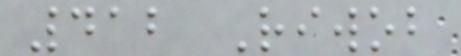412 Riwob
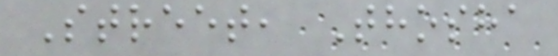Street, Thosha
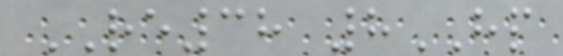RE38 8HP
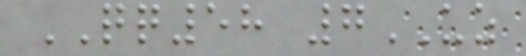QQ58 7UZ
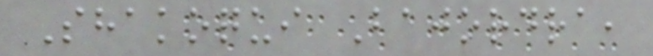Shakoqui Bajordra,
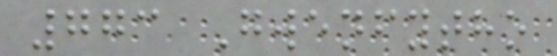773 Gwenfytho
